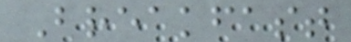Breakfast
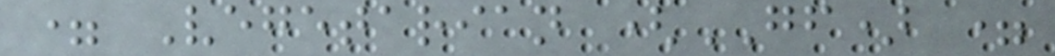= Vegetarian (GF) =
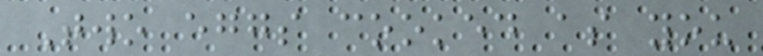Two eggs cooked as you
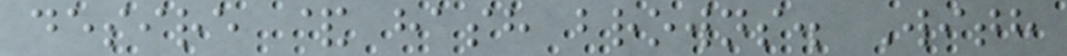desire & hash browns. With
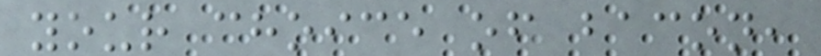your choice of bacon,
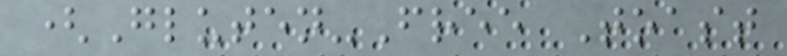(Gluten-Free Toast
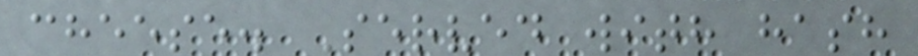cheese. Served with hash
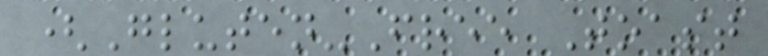(Gluten-Free Toast
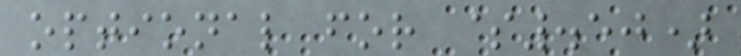optional for $.50)
